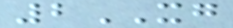2XG
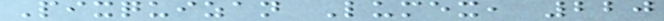Pixquizan Lumex, 220
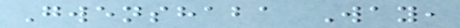Gwenshaba Way,
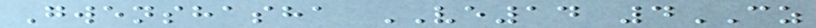Gwenshasha VE14 4CZ
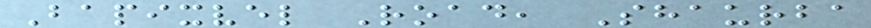Bapixvel Road, Shaurba
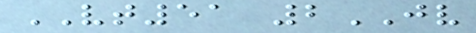VT51 2JV
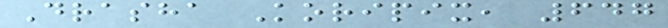Drasha Koripix, 647
